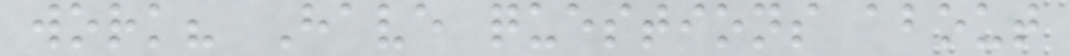work? Have questions about
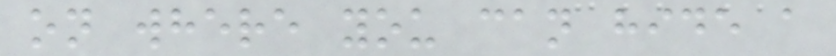on where you can hide a
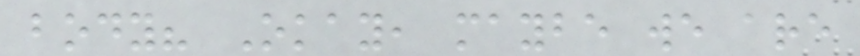body? Okay, maybe we are
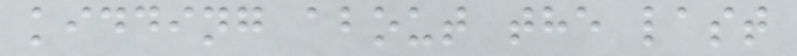kidding about the last
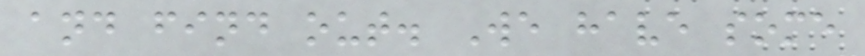and find out. We have some
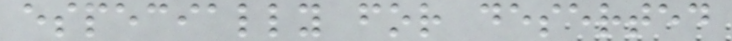especially for deserted
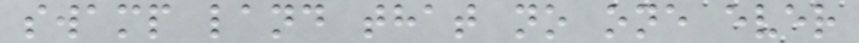swamp land that no one ever
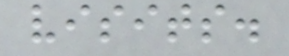visits.
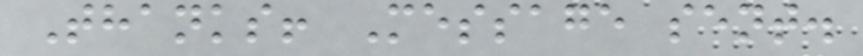Thanks! Message sent.
